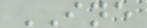INE
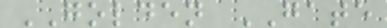GOLDEN GATE
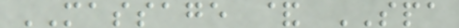MASSAGE & SPA
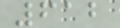612
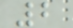2
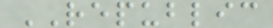REPUBLIC
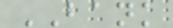BANK
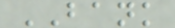BANK
